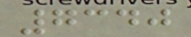7340
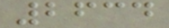2634
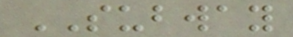SUBWAY
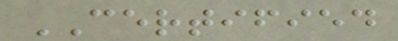CERTIFIED
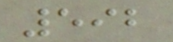592
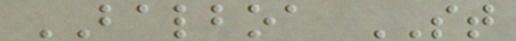BALBOA ST
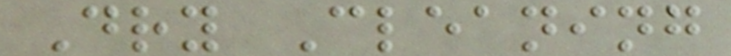Dry Cleaning
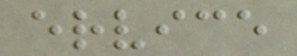ervice
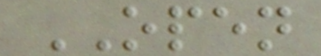OPEN
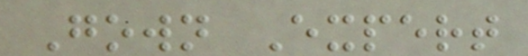Gown Expert
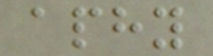aphy
